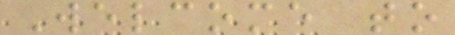Welcome to
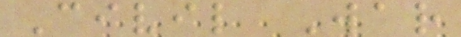Civil War
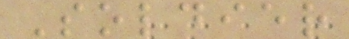Soldier
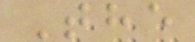The
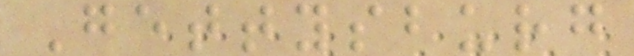Gettysburg
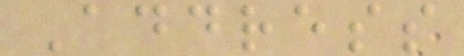Address
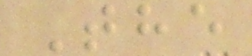The
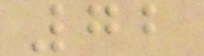72
